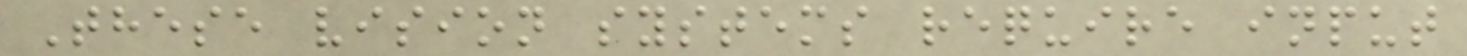These vision systems require input
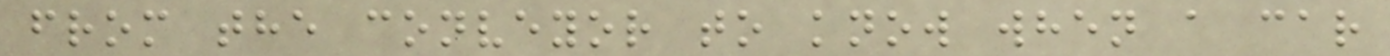from the conveyor to know when a car
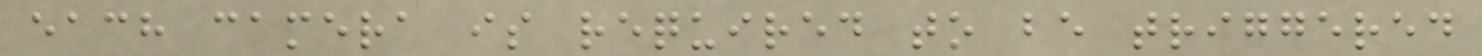each camera is required to be triggered
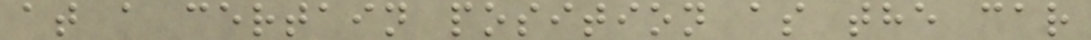at a certain position as the car
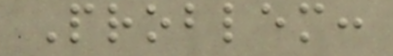Problem:
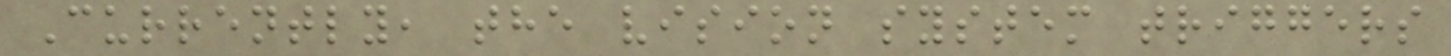Currently, the vision system triggers
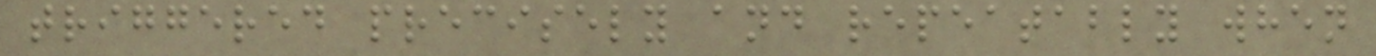triggered precisely and repeatably when
